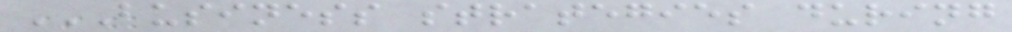BUSINESS STRATEGIES DURING
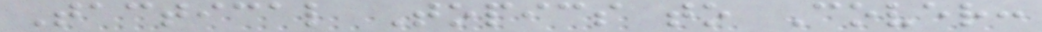Tactical Topics to Cover:
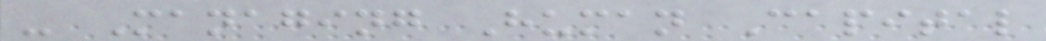- Managing Human Capital
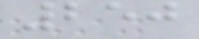250
